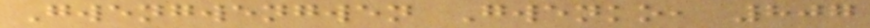Gwengwengwen Gwenko, 807
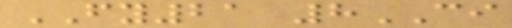FY21 8CI
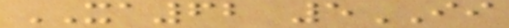XA62 5II
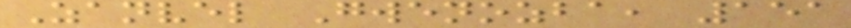Zanvel Gwenozba, 151
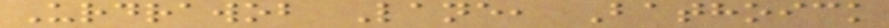Urdrawob Lane, Bathoick
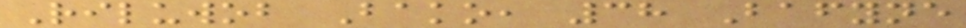Riluwob Bako, 38 Bafyne
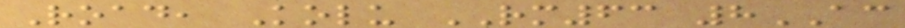Road, Kolu RM63 8AC
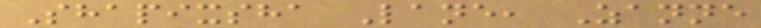Shapixsha Lane, Zanne
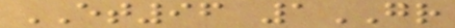ET96 1GR
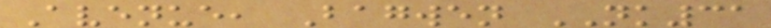Avenue, Bagwen NK31
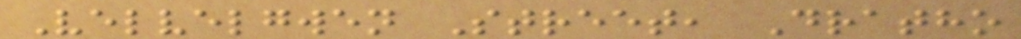Velvelgwen Street, Dratho
